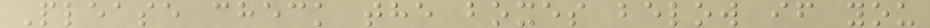Please check the boxes below if you
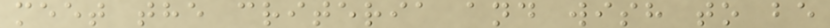meet the criteria and wish to be
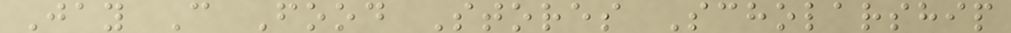Jay C Food Stores Scholarship
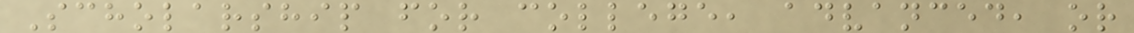Scholarship for college, advanced, or
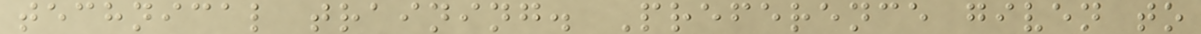technical training. Preference given to
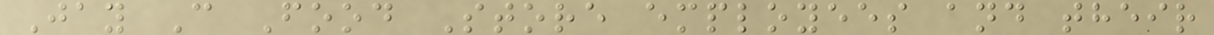Jay C Food Store employees and their
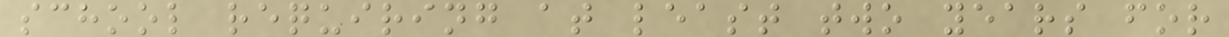school requiring at least two years for
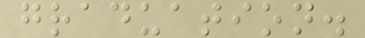graduation.
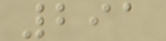291
